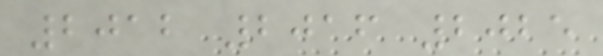2012 2016 2025
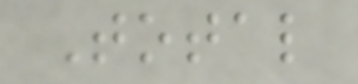Total
